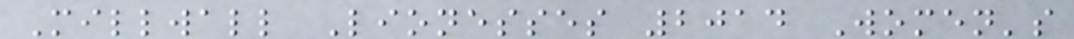Millwall Lionesses 2014 Women's
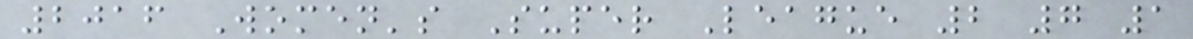2016 Women's Super League 2 7 1
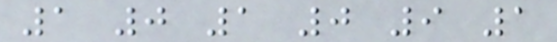1 0 1 0 9 1
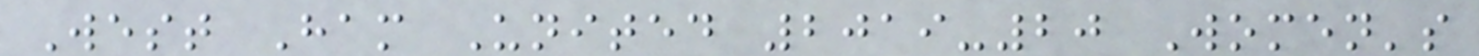West Ham United 2019-20 Women's
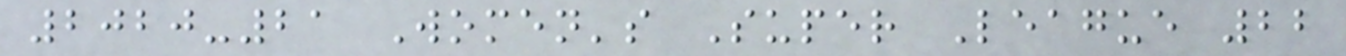2020-21 Women's Super League 22
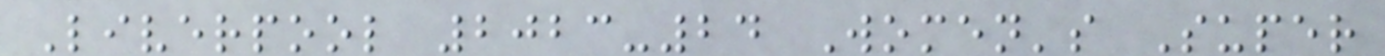Liverpool 2023-24 Women's Super
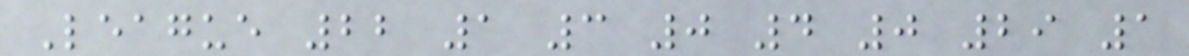League 22 1 3 0 4 0 29 1
